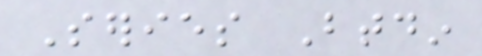Series Btdin
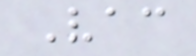Vac
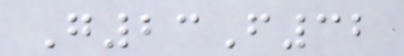G23F32
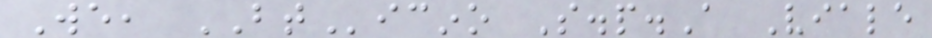We, BTicino S.p.A Viale
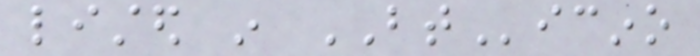listed in BTicino
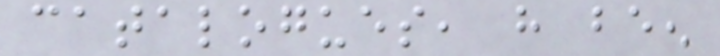catalogues, have been
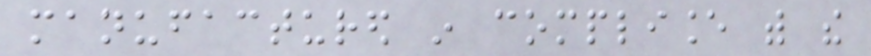manufactured in compliance with the
